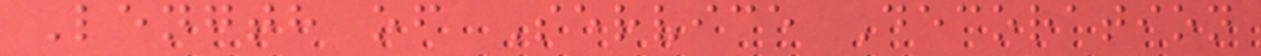Length of Service Decoration
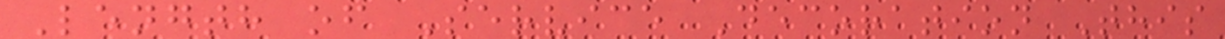Length of Service Decoration This
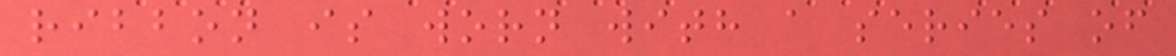ribbon is worn with a series of
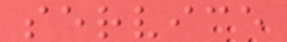service
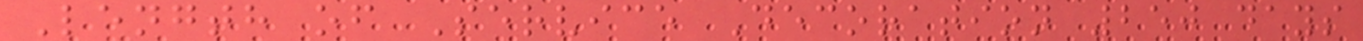Length of Service Decoration 250 days
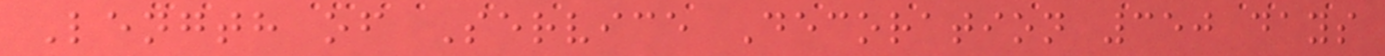Length of Service Decoration 350 days
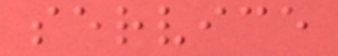service
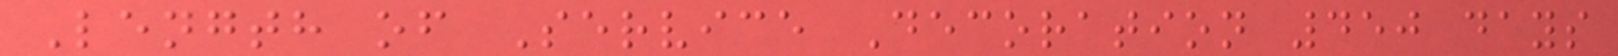Length of Service Decoration 450 days
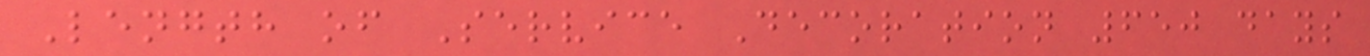Length of Service Decoration 650 days
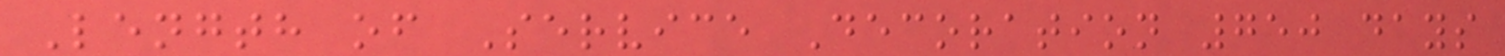Length of Service Decoration 750 days
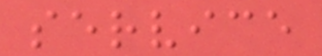service
